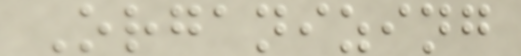Organizing
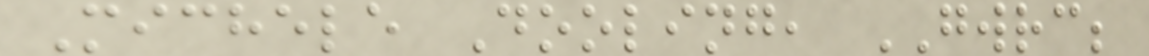Michele Dooling, GWRC;
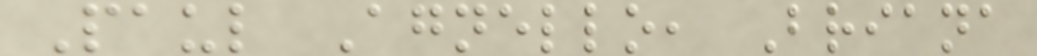Paul Agnello, Briana
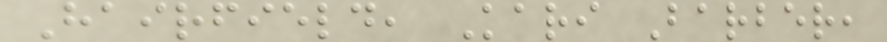Hairfield, Kari Barber,
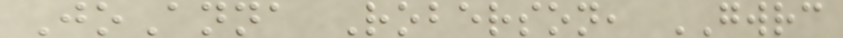JoAnna Roberson, GWRC
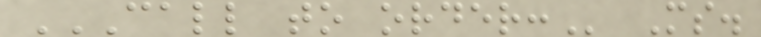CALL TO ORDER: Ms.
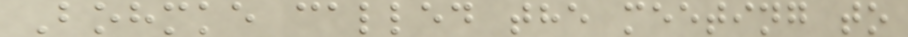Bohmke called the meeting to
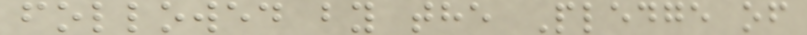followed by the Pledge of
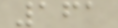161
